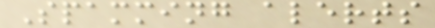Spamming alerts
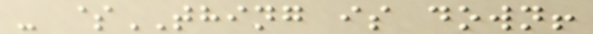- $THING is down!
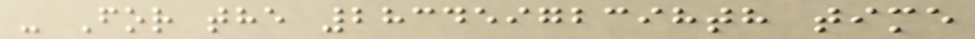- For the 28345972398th time
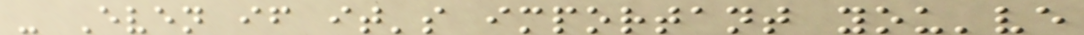- Even if it's important you've
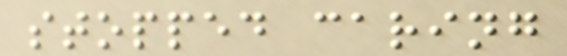stopped caring
